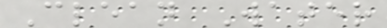Clean Water
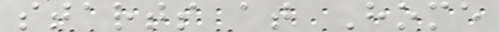starts at Home
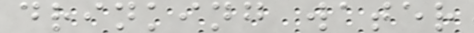drinking water
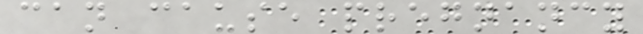can cause pregnancy
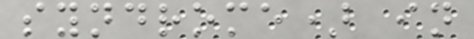syndrome) in
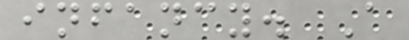infancy. A
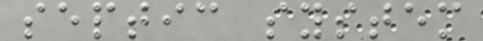septic system
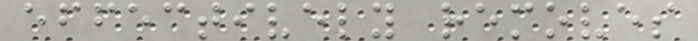effectively removes
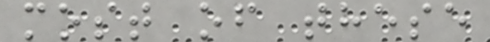most of these
